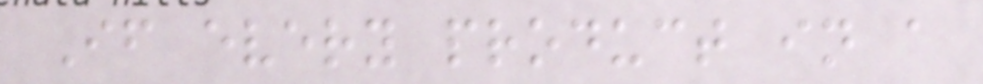If every product in a
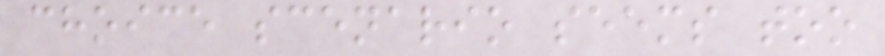choice scenario seems too
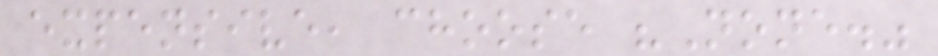expensive, choose "None."
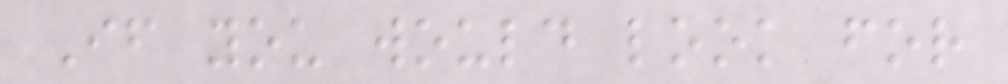If you would look for
